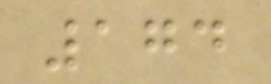174
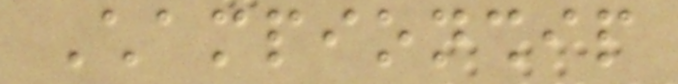Championship
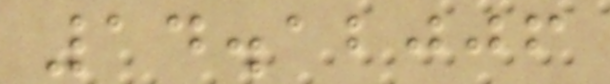14.12006
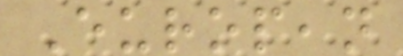European
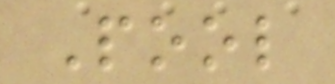Pool
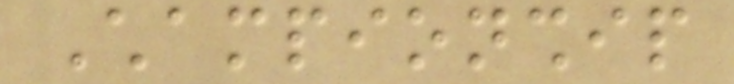Championship
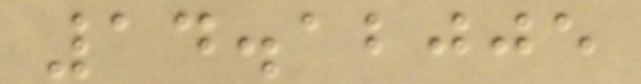14.12005
